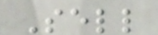Sell
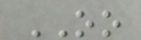OO
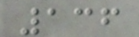136
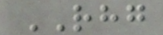RHG
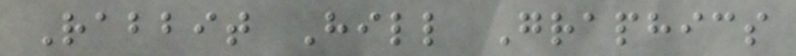Rabbit Hill Graphics
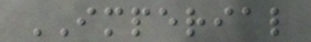IMPERIAL
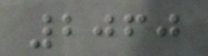2060
